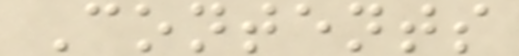Contents
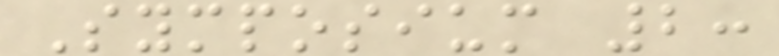Symposium 2:
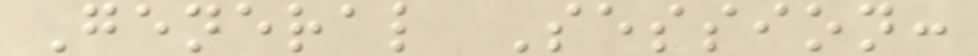General Session:
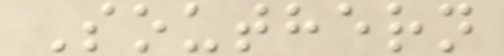Southern
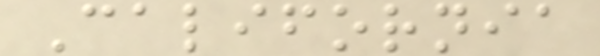California
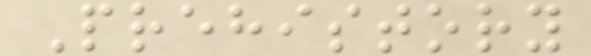Prehistory
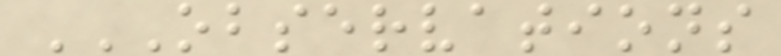OBSERVATIONS
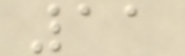11
